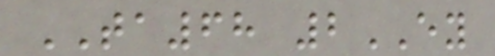TA68 2EY
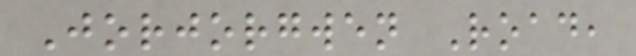Jorjorgwen Road,
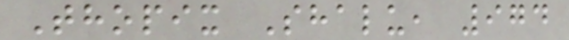Thopix Shalu, 974
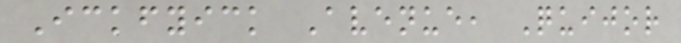Ickfyick Avenue, Quijor
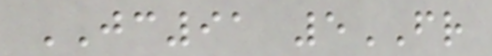JC91 5FR
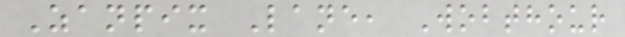Zanpix Lane, Wobthour
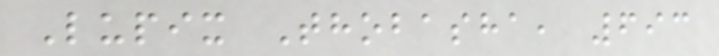Lupix Thobasha, 693
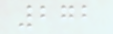272
